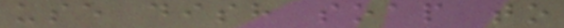use dish soap to
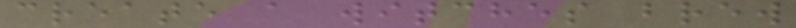create a witches brew
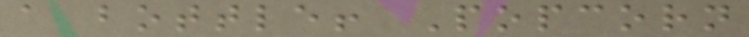a bottle! Popcorn
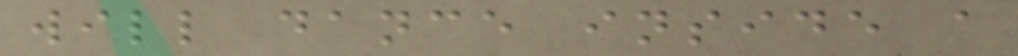will dance inside a
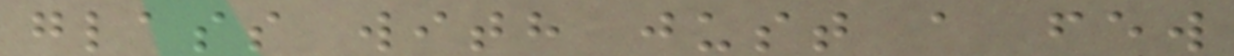glass with just a few
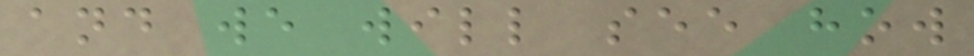and we will see how
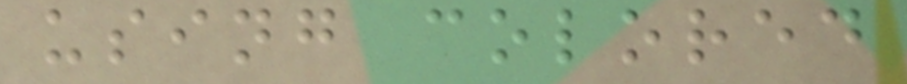using colored
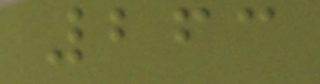263
